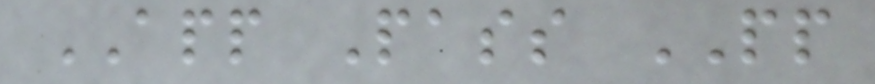APP Pass PP
